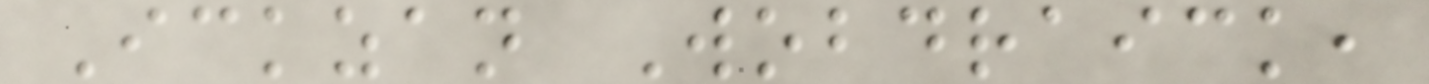Ickzan Wobdraick,
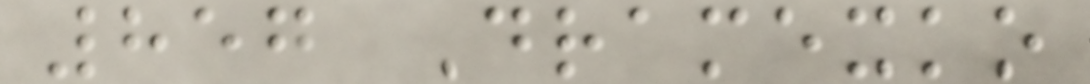857 Dramexko
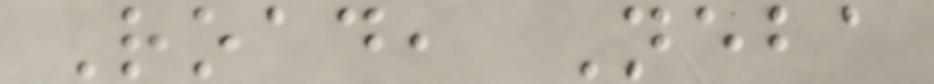Road, Neba
